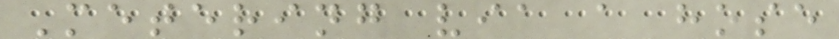Metering via a hose
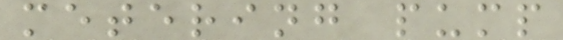metering pump
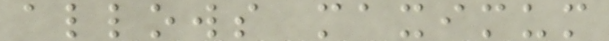allows maximum
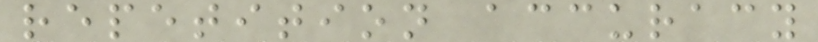repetition accuracy
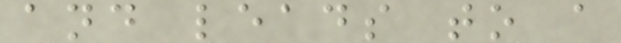and leads to a
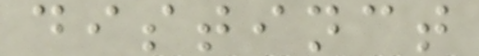distinct
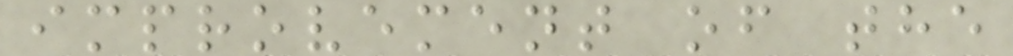improvement of the
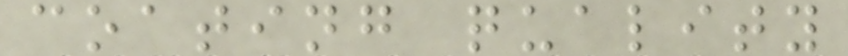coating quality
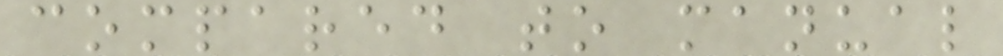compared to manual
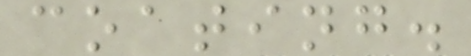coating.
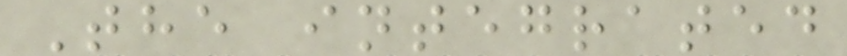The integrated
